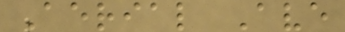Aerial Ave
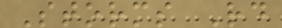Storms Rd
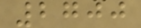2700
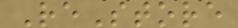ReStore
